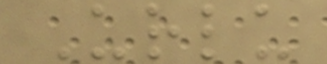Urlu
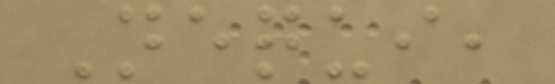Nequi,
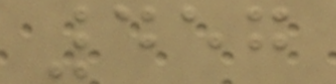457
